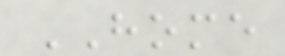HOME
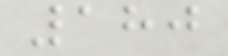180
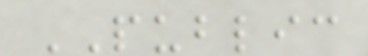PUBLIC
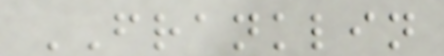FRANKLIN
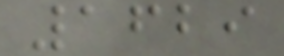1629
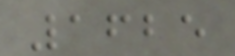1625
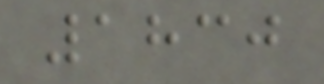1830
